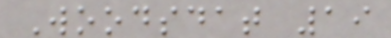Woodsdat 19
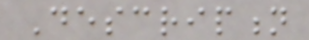Description
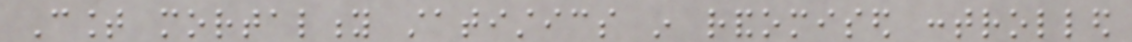Count mortality statistics in randomised controlled
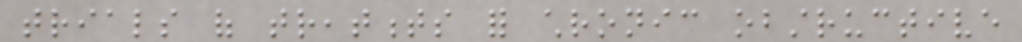trials of treatments for chronic obstructive
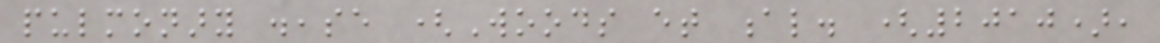pulmonary disease (Woods et al. (2010),
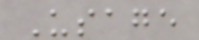Usage
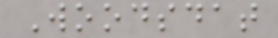Woodsdat
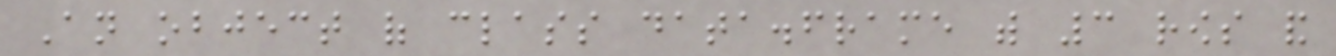An object of class data.frame with 3 rows and
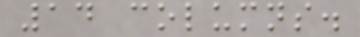14 columns.
